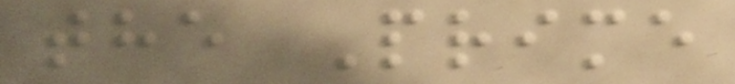the Prime
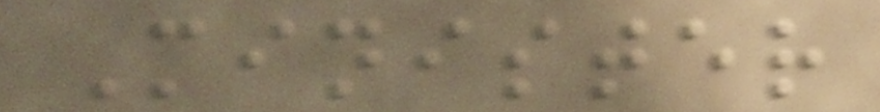Minister
